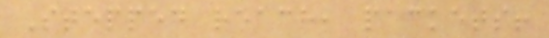Stepped reach, packets!
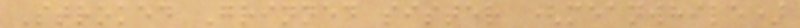Stroked Grinned sister (meanwhile)
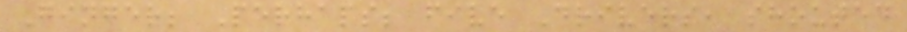Ginger; Perhaps; five Drivers, shouted
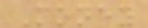Money
